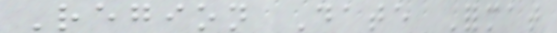Region Date Format
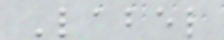Label
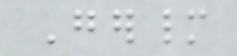Germany
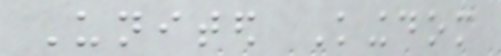United Kingdom
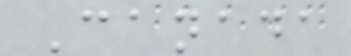Canada
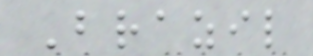Brazil
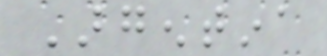Argentina
